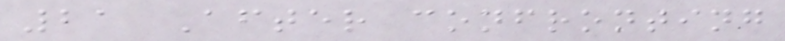21 After confronting
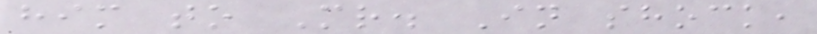him to Mr. In shock,
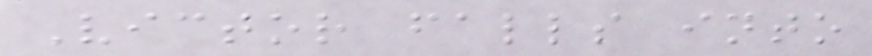Victor falls into
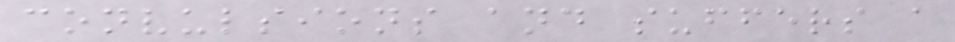convulsions and suffers a
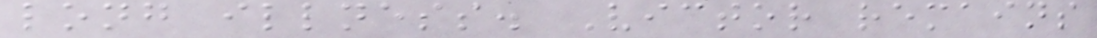long illness. Victor remains
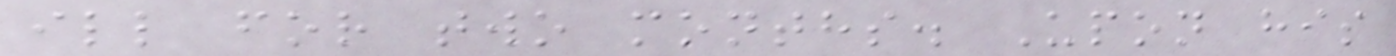ill for two months. Upon his
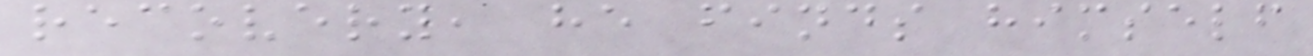recovery, he finds himself
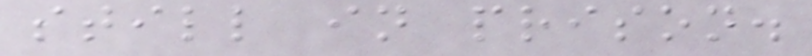still in prison.
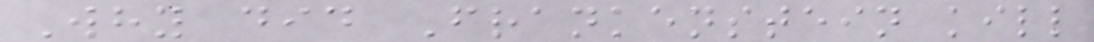Why did Frankenstein kill
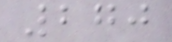270
